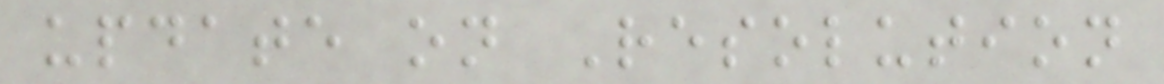update on Resolution
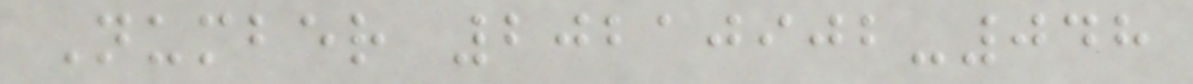Number 20210902-048
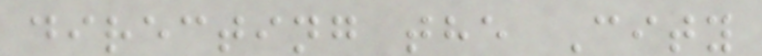directing the City
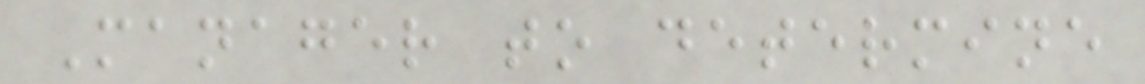Manager to determine
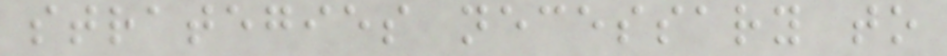strategies necessary to
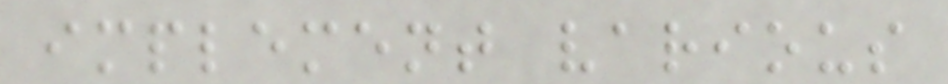implement various
